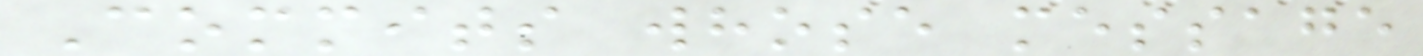Commits whose message
